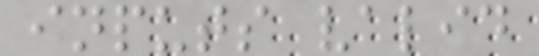inputs valid
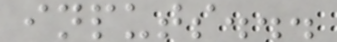inputs...
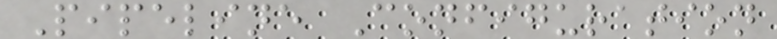Pipeline Configuration
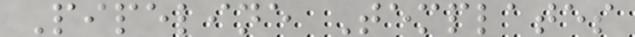Pipeline Templates
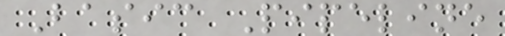Basic Pipeline
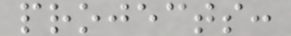projects:
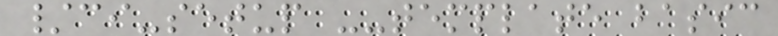/ci-setup --template basic
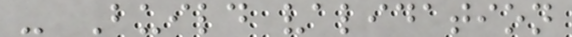- Build validation
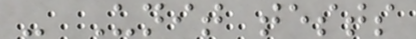- Unit tests
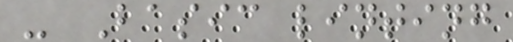- Basic linting
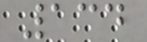134
